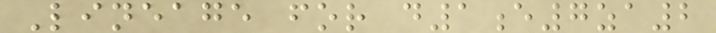Lineage for d1e7za2
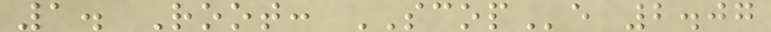1. Root: SCOPe 2.07
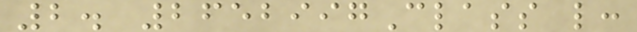2. 2652997Class l:
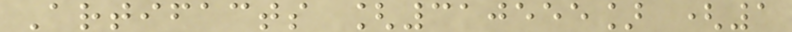Artifacts [310555] (1
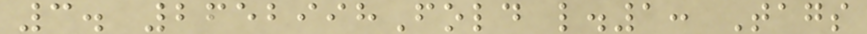3. 2652998Fold l.1: Tags
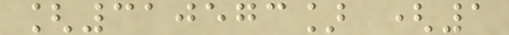[310573] (1
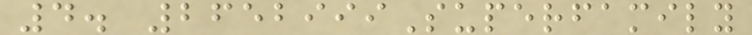4. 2652999Superfamily
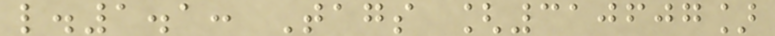l.1.1: Tags [310607]
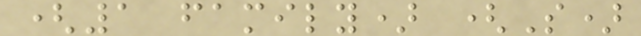(1 family) (S)
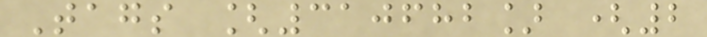Tags [310682] (2
